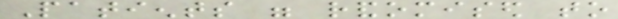Patients were randomised to
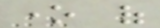one of
